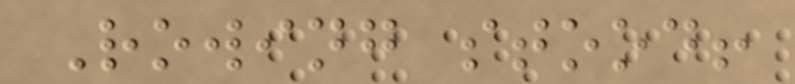Rowing stood!
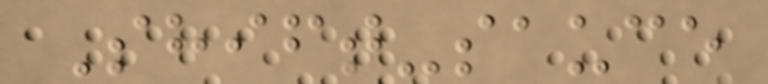Shift-sauce
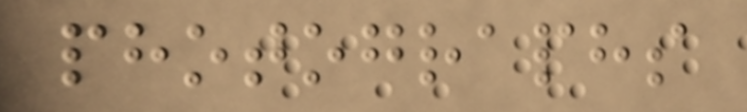photographs
